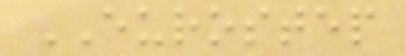EUROSTEP
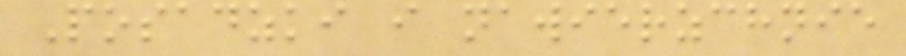Posadzki i nawierzchnie
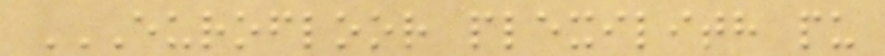EUROFLOOR PLEXILITH PU
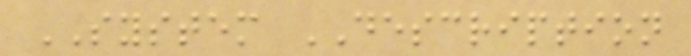SYSTEM DESCRIPTION
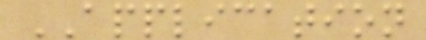APPLICATION
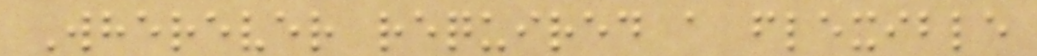Wherever required a flexible
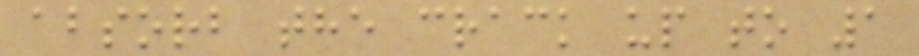absorb the crack up to 1
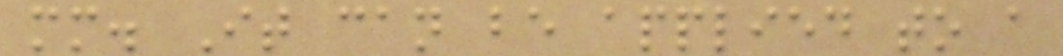mm. It can be applied to a
